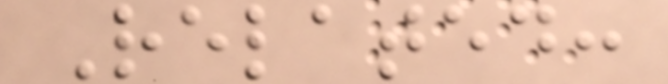Related:
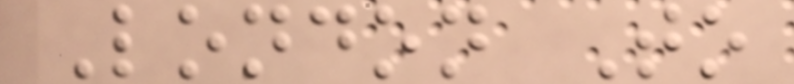London To
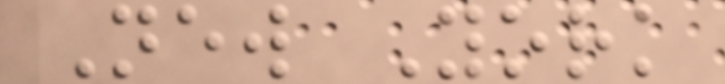New York
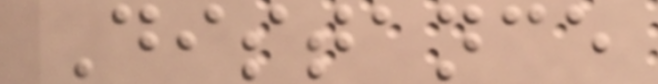Distance
